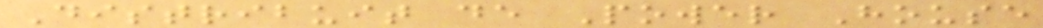Distribuit de Power House
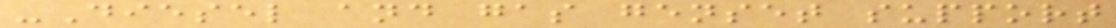-Diesel and gas genset support
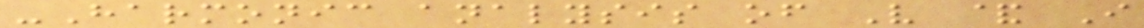-Harmonic analysis of V & I
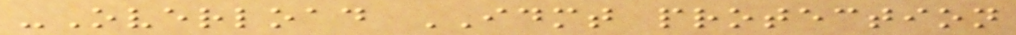-Overload IDMT protection
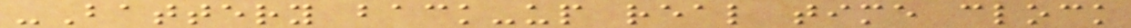-Battery back-up real time clock
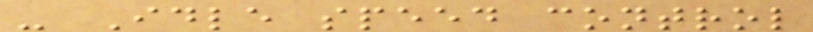- Idle speed control
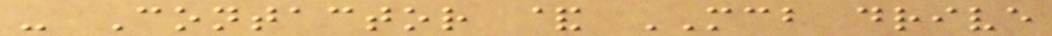- Contactor & MCB drive
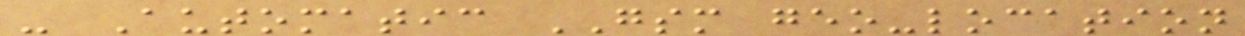- Automatic GSM geo-location
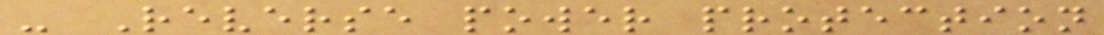- Reverse power protection
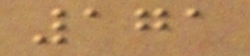171
